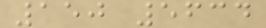150 5634
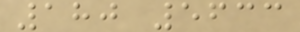180 5633
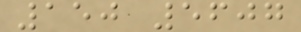150 5607
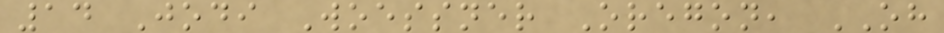14 Jodi Woessner Oregon, OH
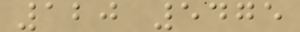120 5475
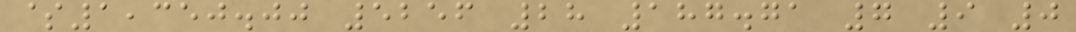$1,350.00 5256 28 187.71 7 9 0
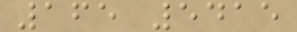165 5415
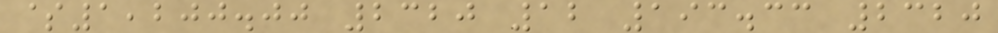$1,200.00 2320 12 193.33 2320
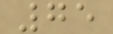75
